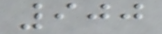900
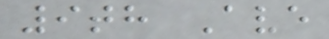9th Ave
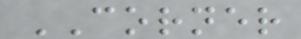CORNER
